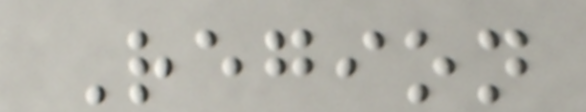Region
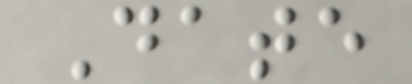Date
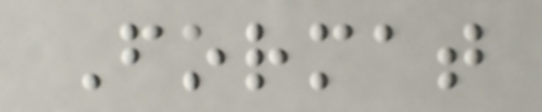Format
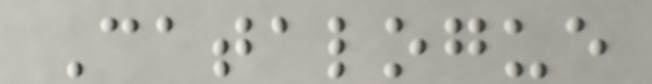Catalogue
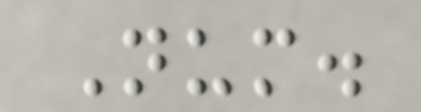Num.
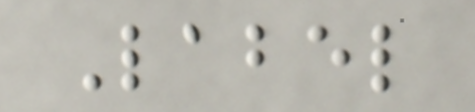Label
